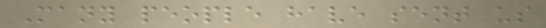Many people have sent us
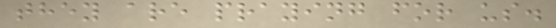they are praying for us.
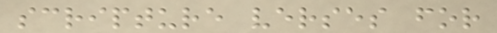scripture verses for
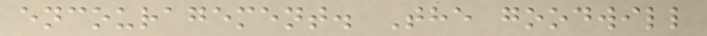encouragement. The goodwill
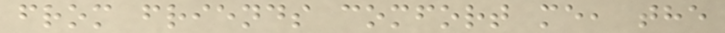from friends comfort me, the
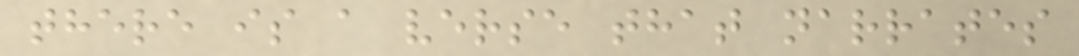there is a verse that narrates
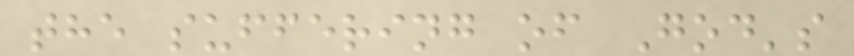the suffering of God's
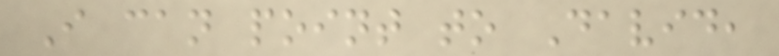I can point to David,
